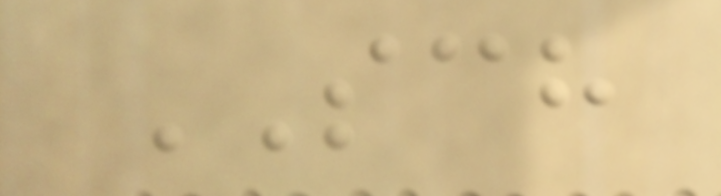SCH
